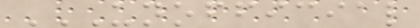UNOFFICIAL
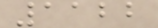1122
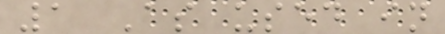1 As used in
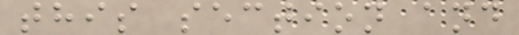this section and
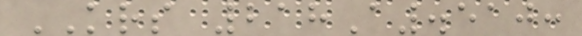KRS 218A.510:
